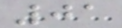01
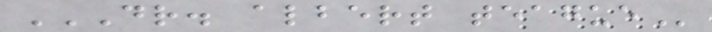DR. ALBERT TEAGUE
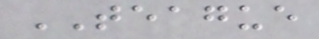TEAGUE
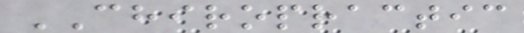CHIROPRACTIC
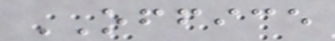OFFICE
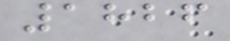1826
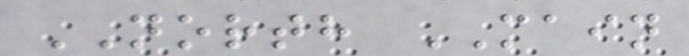NORTH MAIN
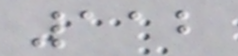112
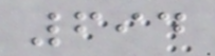694
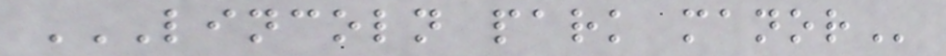LINCOLN PARK MANOR
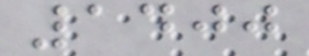1400
